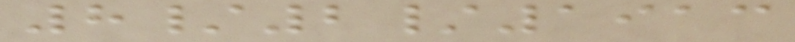8/2/1913
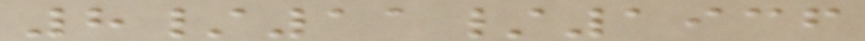8/11/1936
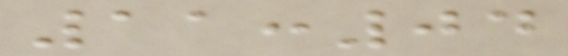11:04
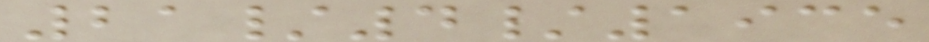21/4/1935
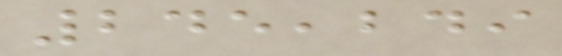245,249
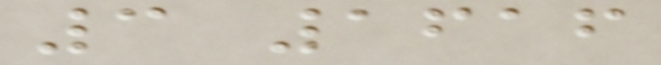3 1616
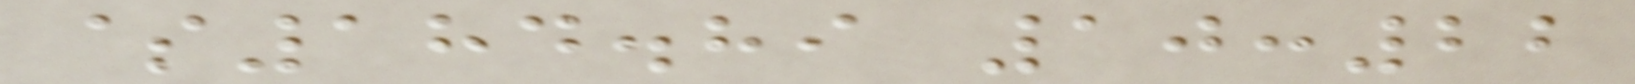$184.89 10:22
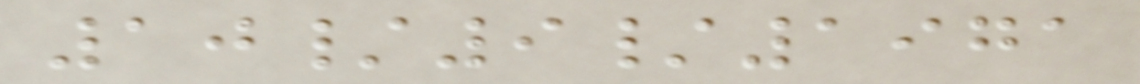10/9/1971
